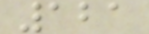121
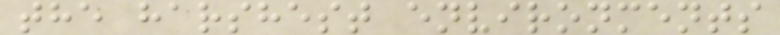the harshest environments
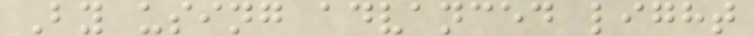By using advanced light
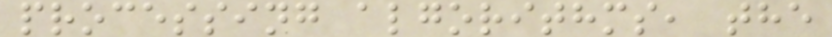processing algorithms, the
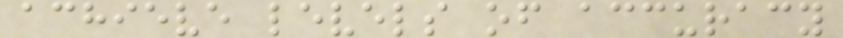achieve levels of accuracy
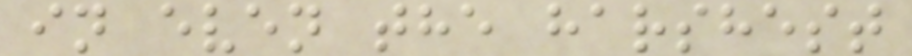in even the harshest
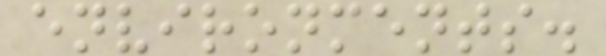environments.
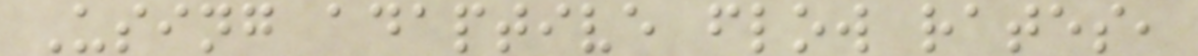Using adaptive flow rates,
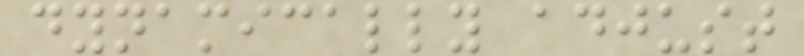dynamically adjust
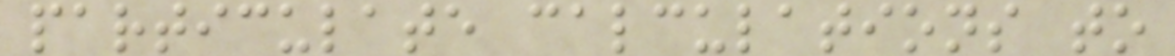particulate calculations to
